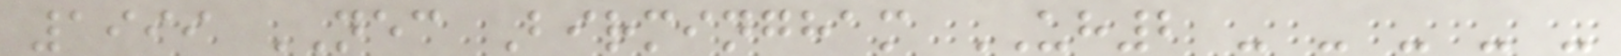1999 NEC Birmingham UH2 - - - - -
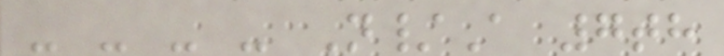- - - - N/A 7th
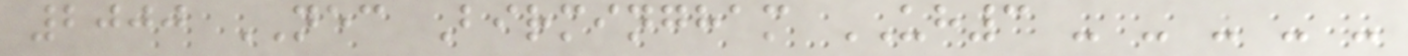2000 NEC Birmingham UH3 - - - - -
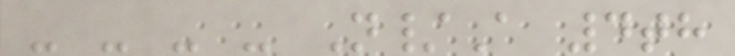- - - - N/A 4th
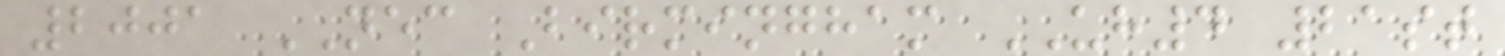2001 NEC Birmingham UH4 21st
